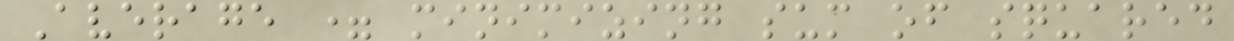Average = minimizing sum of squared
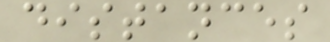distances
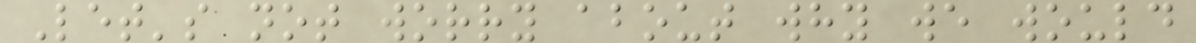Let's not worry about why we would
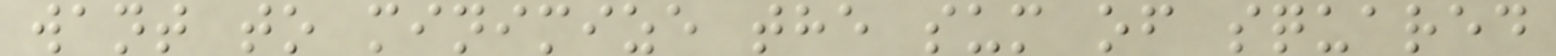want to minimize the sum of squared
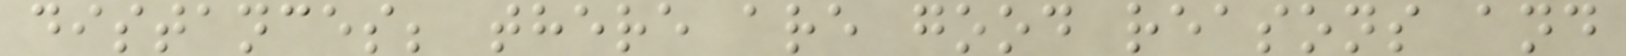distances; there are good reasons and
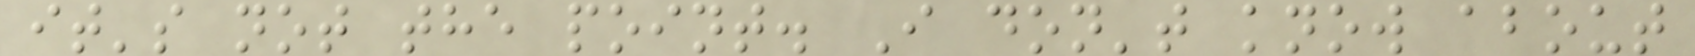it's not the point. I don't know about
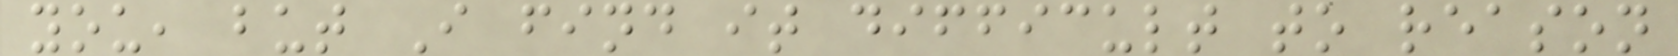you, but I find it difficult to reason
